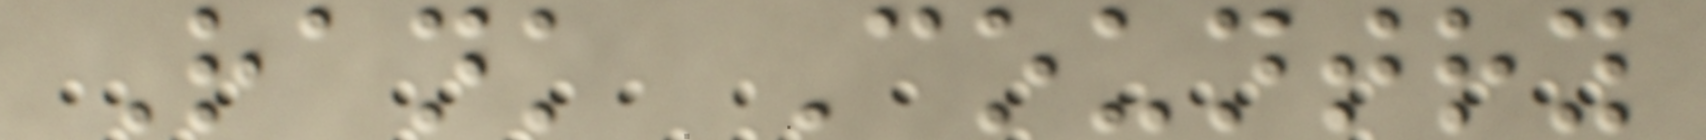Rank Country
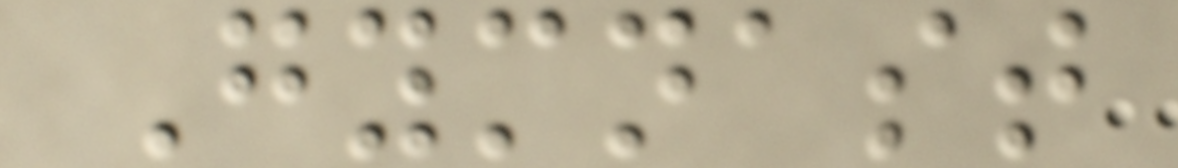Gymnast
